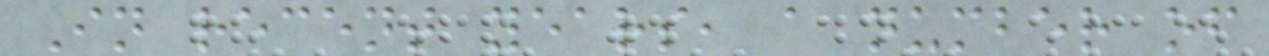In recent years, a number of
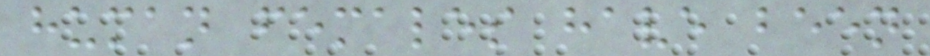human females have been
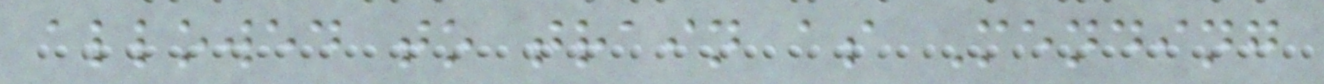allowed to train as Mending
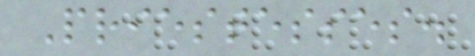Priestesses.
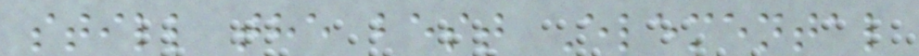still the best Elemental
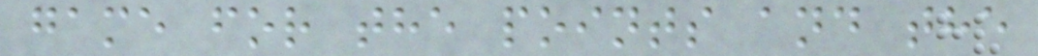game for the points and the
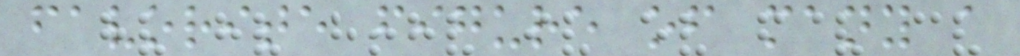favorite figure of many a
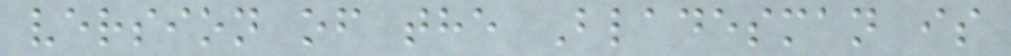version of the Bladesman is
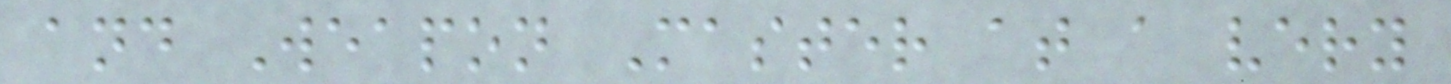and Weapon Master at a very
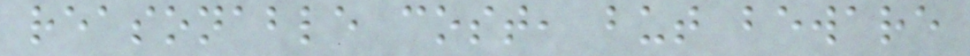reasonable cost, but beware
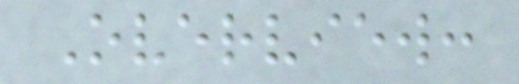Overview:
